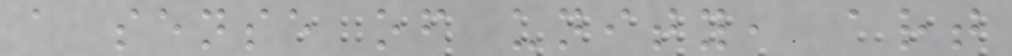a sense of unity, art
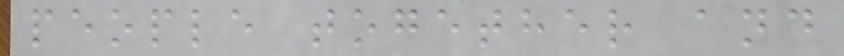people together and
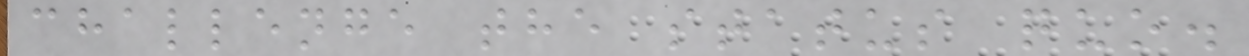challenge the status quo.
